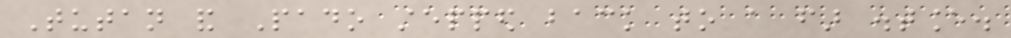Tutan and Pado stepped back to a far distance.
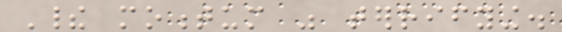Their momentum was terrifying.
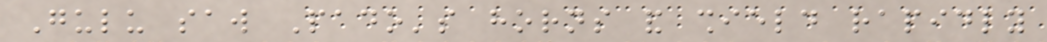Gulu saw Pado's horns and shield rapidly
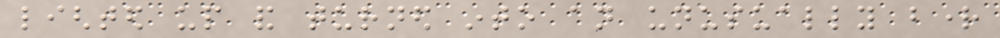lighted up and turned into an unusually bright
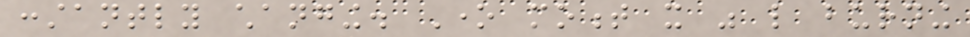constantly changing. One moment it was like burning
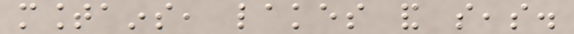mountains, lakes and seas.
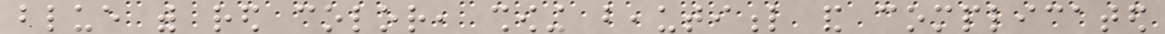blue with red color, showing beautiful and complicated
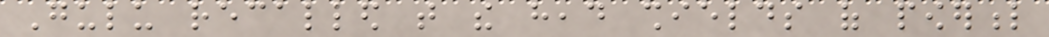Gulu recalled that the head shields of powerful
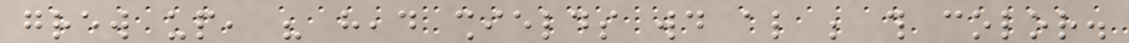grew up, his head shields would also be this color.
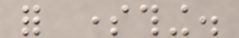for something.
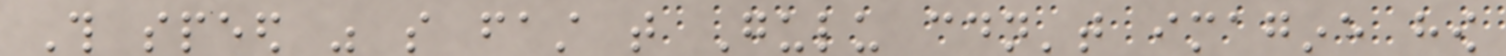This speed was so fast that Gulu couldn't imagine how
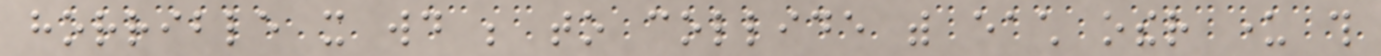horrible it would be to collide with each other under this
